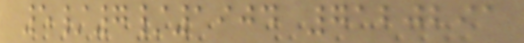5/7/1904 7120291
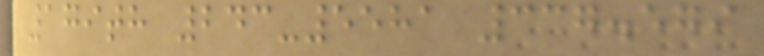179th 243-5581 337.579
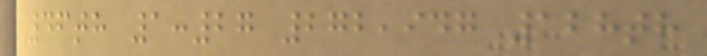46th 1:27 272,947 128th
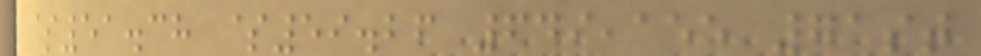$51.38 $59.26 649,155 71st
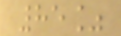85%
